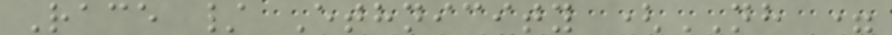Race / Ethnicity (NH =
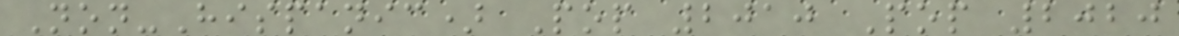Non-Hispanic) Pop 2010 Pop 2020
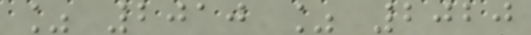% 2010 % 2020
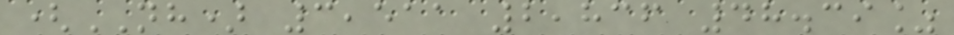(NH) 3,511 2,836 48.39%
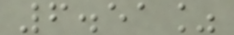6.51%
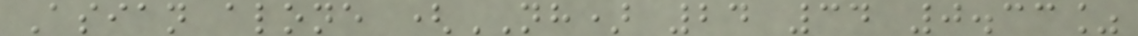Asian alone (NH) 24 34 0.33%
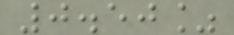0.50%
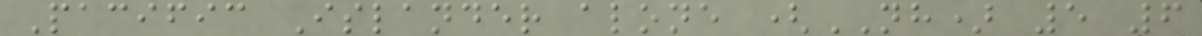Pacific Islander alone (NH) 5 6
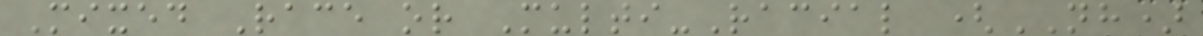Mixed Race or Multi-Racial (NH)
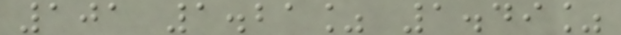101 1.21% 1.49%
